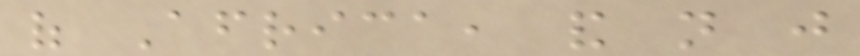of Africa, and not just
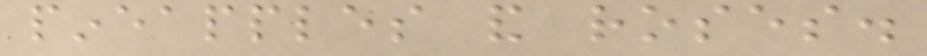pineapples and roses.
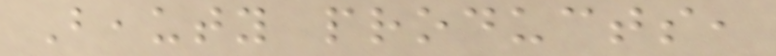Beauty products,
